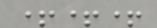+++
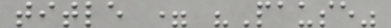title = "Pause"
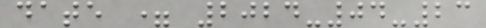date = 2024-04-23
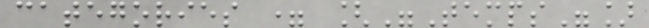categories = ["Temps"]
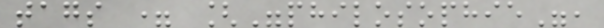tags = ["philosophie",
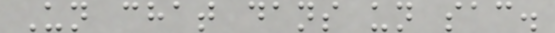Un chat dans un sac.
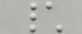\
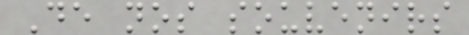De nos souvenirs
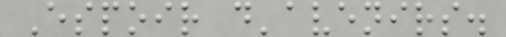Espoir d'avenirs.
